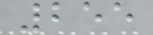255
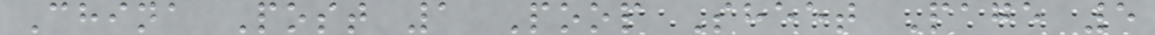China Post 1 Poop Sheet Page 5
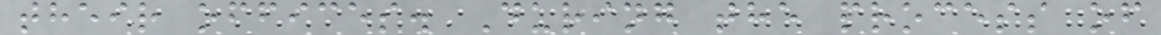their offices. During the process of
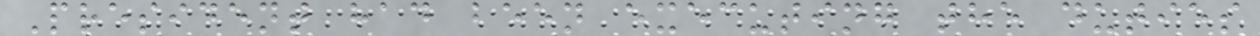President had been executing the duties
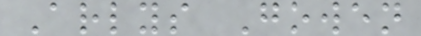Arlys Gowen
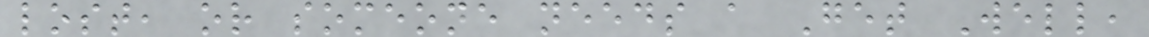lost, or someone needs a Get Well,
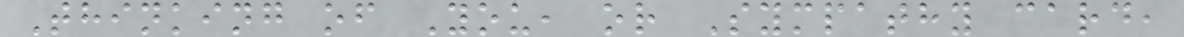Thinking of You, or Sympathy card,
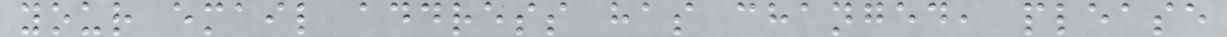your email address has changed, please
